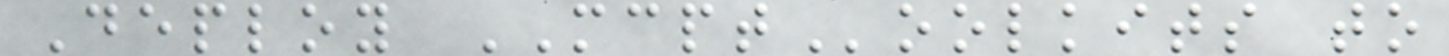Deploy MCPToolkits to
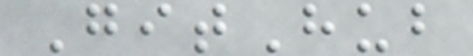GitHub
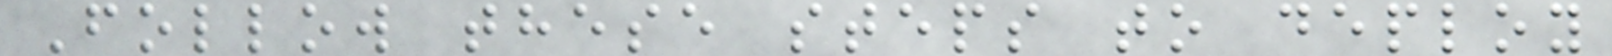Follow these steps to deploy
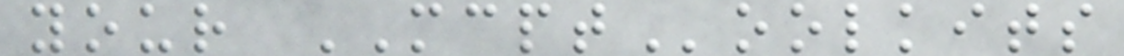your MCPToolkits
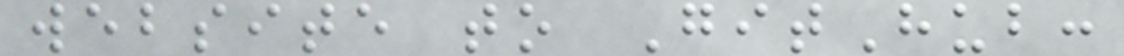website to GitHub:
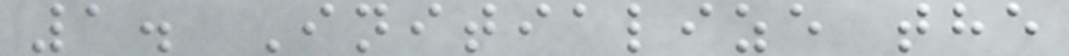1. Initialize the
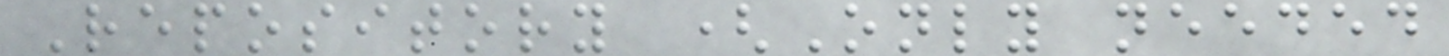Repository (Only needed
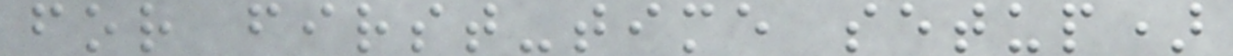for first-time setup)
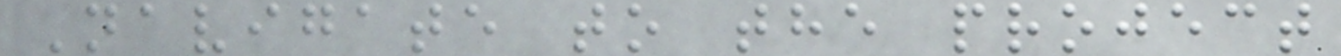Navigate to the project
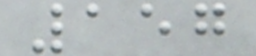157
